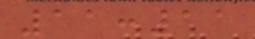11:11
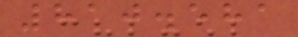810.581
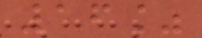16%
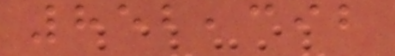852,392
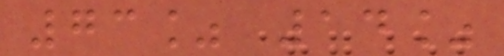73% 14%
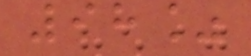98%
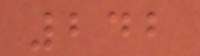242
